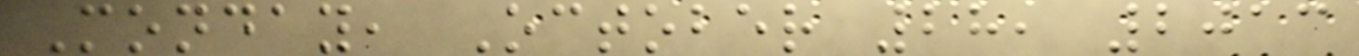Monday, October 28, 2013
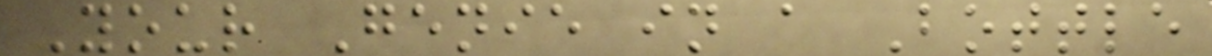Your Genie in a Bottle
